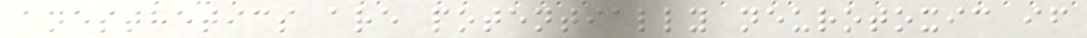anesthetics are potentially neurotoxic if
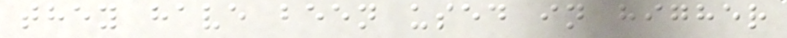they have been used in higher
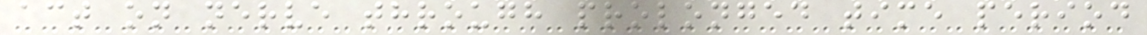act on nerve through prolonged time period
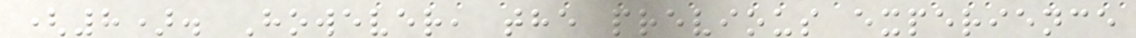(8). However, the previous experience
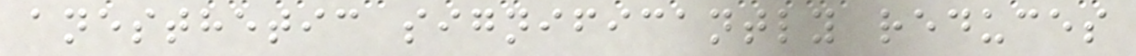anesthetic significantly reduces
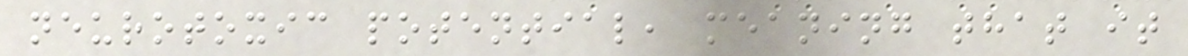neurotoxic potential, meaning that it
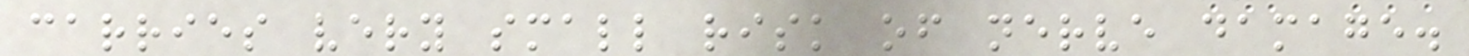carries very small risk of nerve damage.
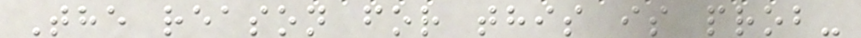The reason for this is prob-
